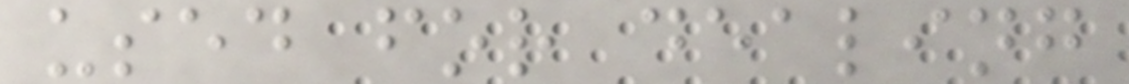used for dealing
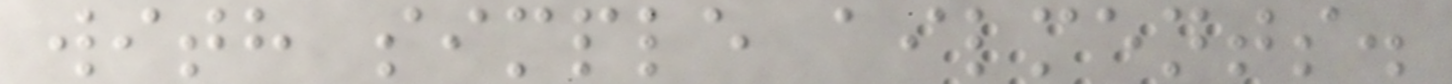with simple ailments.
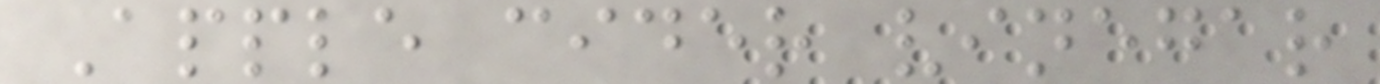Apple cider vinegar
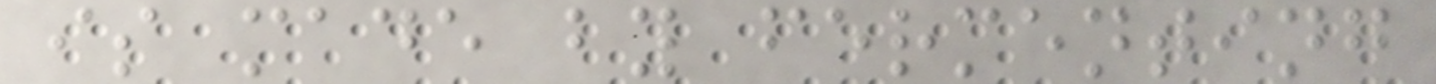is made by fermenting
